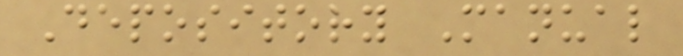Depository Manual
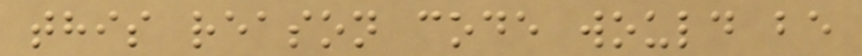this reason code would be
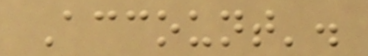Account'.
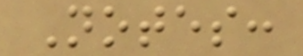Notes:
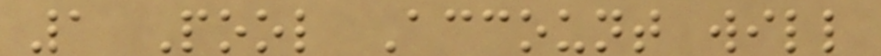1 Pool Account will
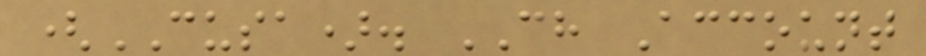(CUSA). CH Account
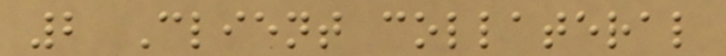2 Client collateral
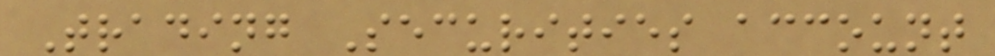Trading Securities account
